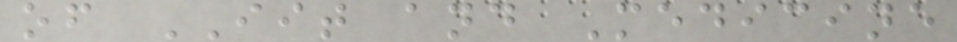of IIT and Medicine
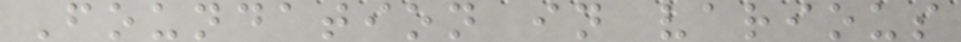Foundation in various
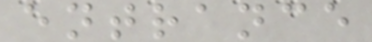entrance
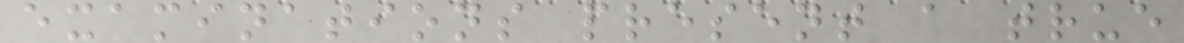examinations present a true
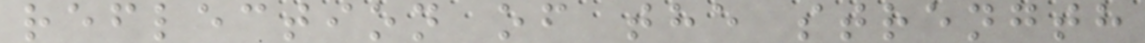reflection of the strength
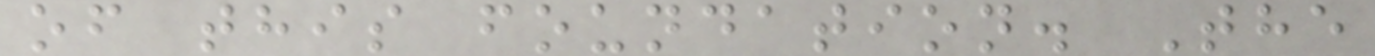of this foundation. The
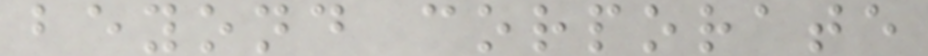beyond corporate
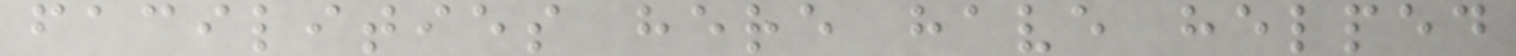facilities here have helped
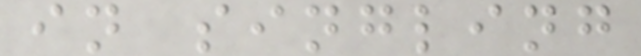in singling
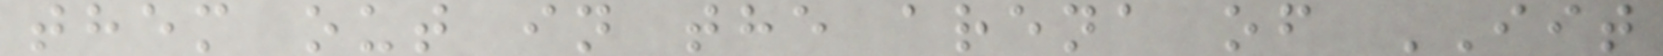them out in the arena of IIT
